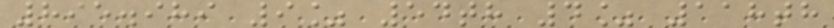895.989 9% 54th 4% 118th
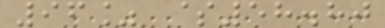96% $58.80
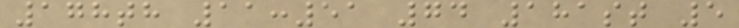178th 11:51 74 181st 5
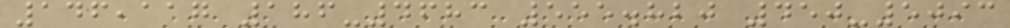146,117 186-4683 555.820 450-5093
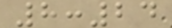8:24
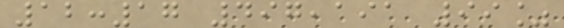12:17 497,191 99%
